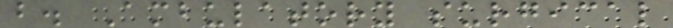b. Ambulatory surgical
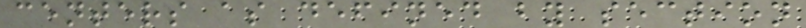centers as defined by section
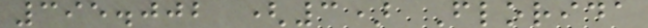395.002 (3) Florida
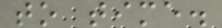to time.
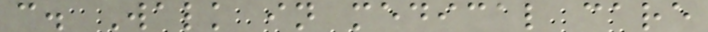c. Walk in medical care
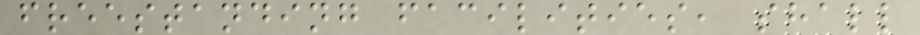freestanding facilities, shall
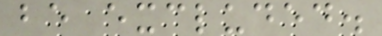be excluded.
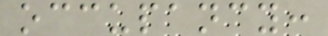occupancy:
